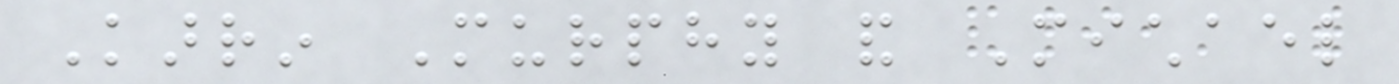Karrin Murphy and Michael
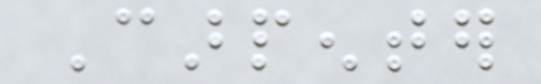Carpenter
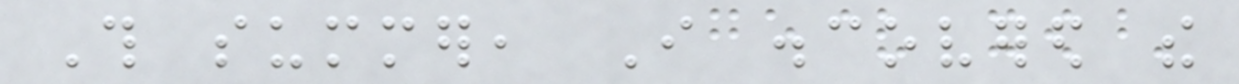This summer, I discovered the
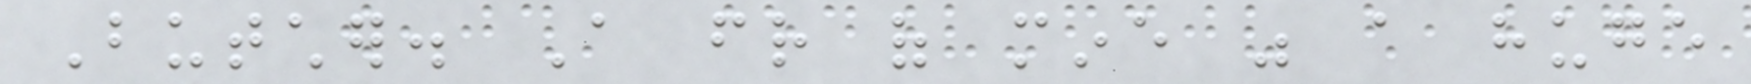Butcher. A friend of mine was a huge
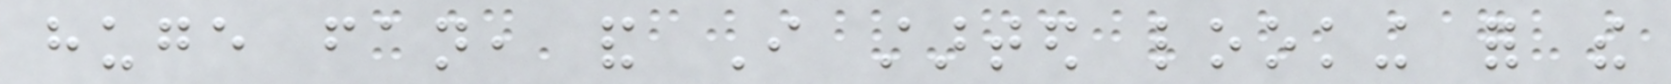huge fan, and I started looking for the
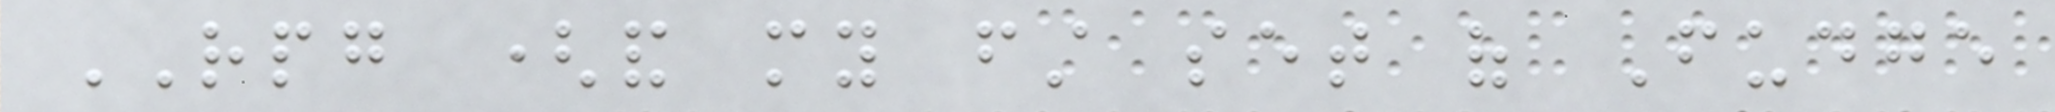RPG (and my first set of Fudge
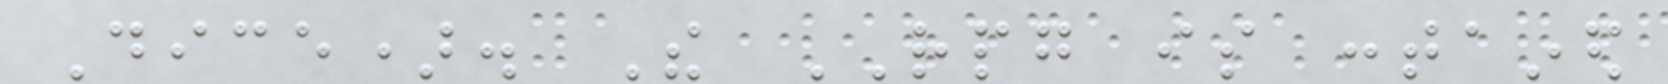Dice). The RPG is contained
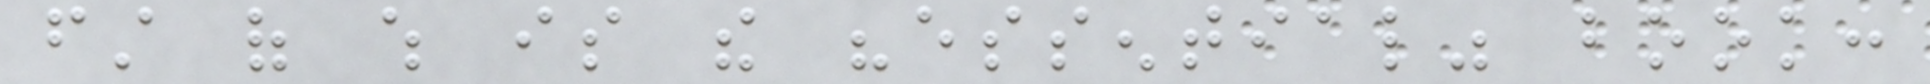first of which is the "essential" book:
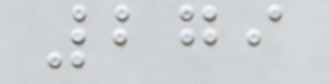279
